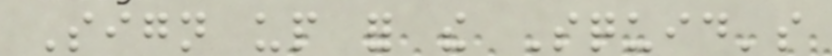Sign up for the Squid's
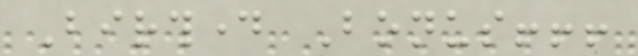Birthday Bonus!!!
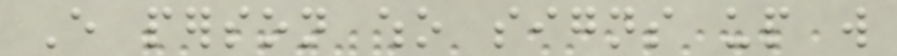Every person who signs up will
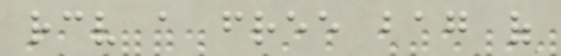receive a free bag of
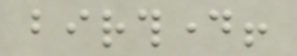birthday!
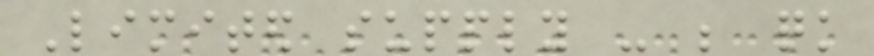Limited supply - be quick
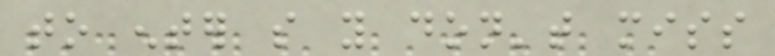to enter so you don't miss
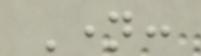Name:
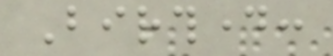Birthday:
